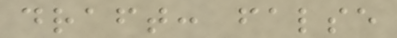draft: false
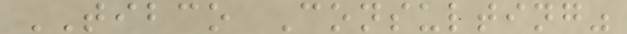TIBCO Consulting"
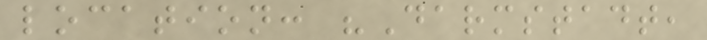location: "Darmstadt,
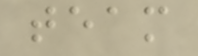team
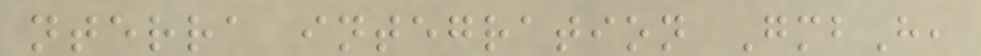nterra integration GmbH,
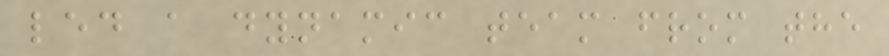led a dynamic team from the
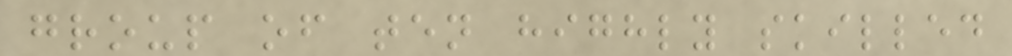group of ten highly skilled
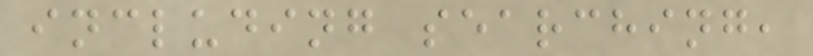including searching,
